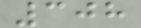308
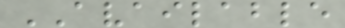AVAILABLE
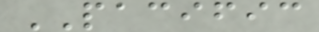PACIFIC
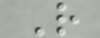R
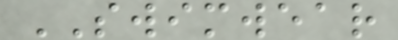SWIMWEAR
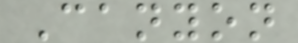Canyon
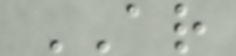AR
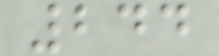244
